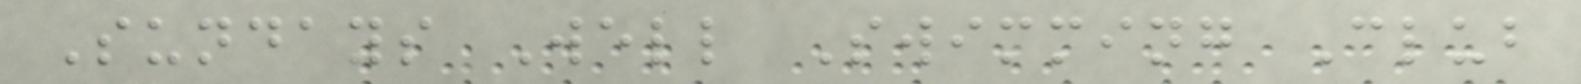Sundays Well Swimming Club
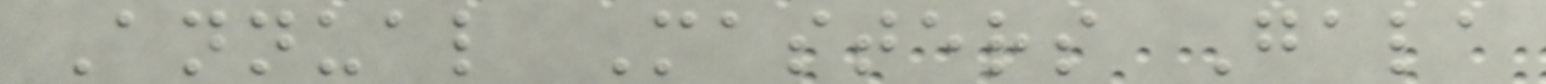Annual Masters Gala
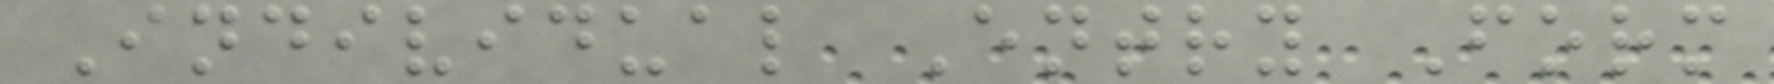Individual Entry Form
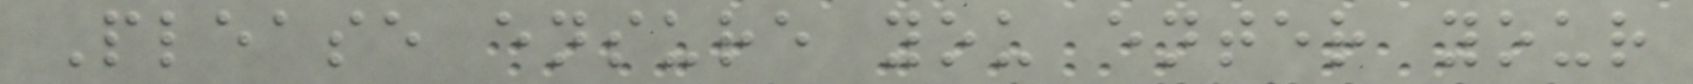Please ensure you enter your
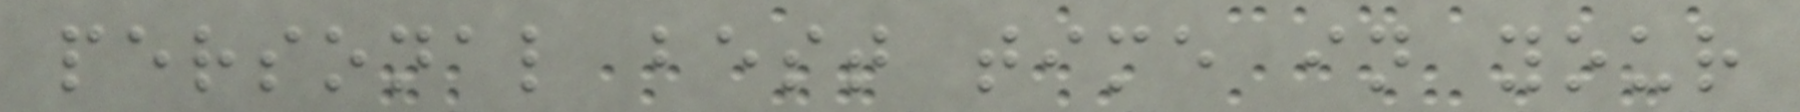personal best time in your
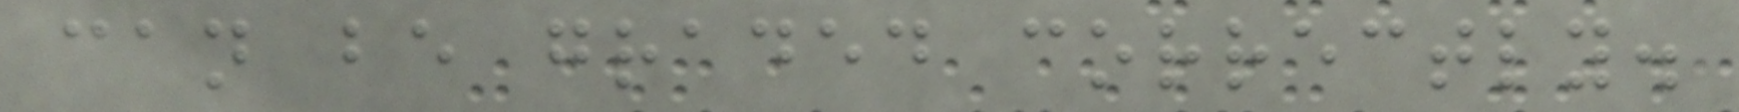can be graded correctly.
